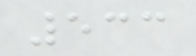533
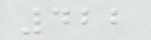422
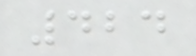424
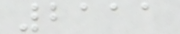2111
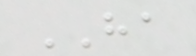HA
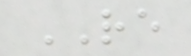RE
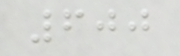600
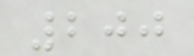200
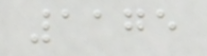1175
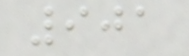901
